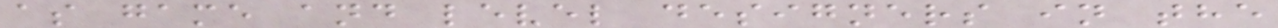as game and level designers in the
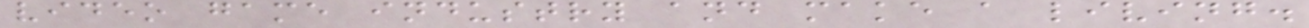video game industry and make a living.
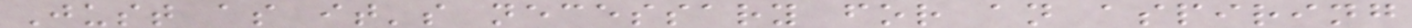Just as it's necessary for an aspiring
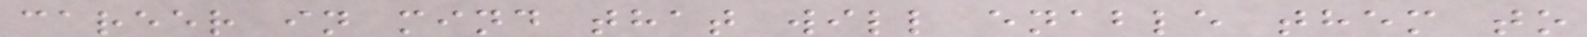career in mind that will enable them to
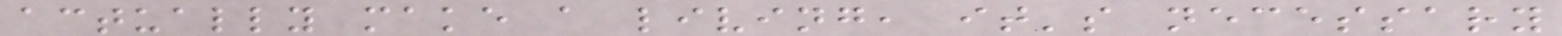actually make a living, it's necessary
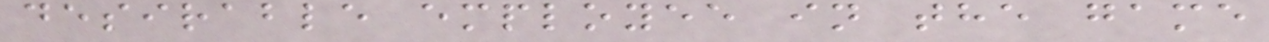desirable employee in the game
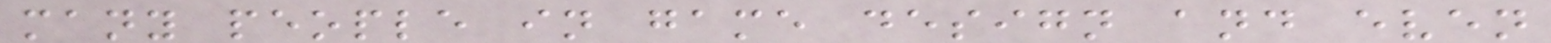many people in game design and even
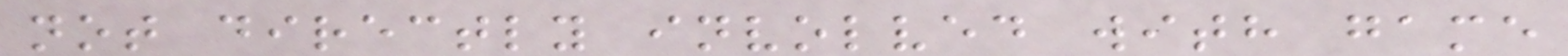not directly involved with game
